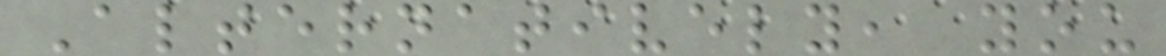Alternatively, you
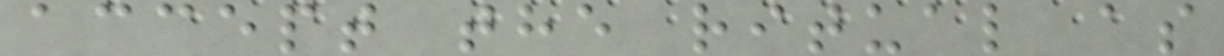accept the ritual as
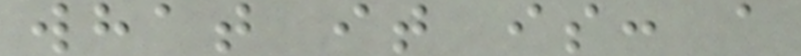what it is: a
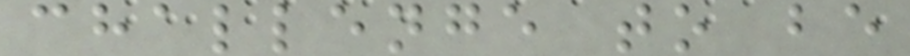challenge to be
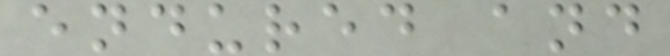endured and
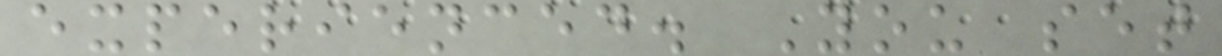experienced. You set
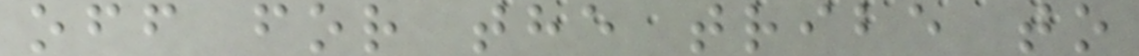off for the tribe to
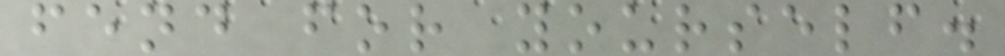fend for yourself.
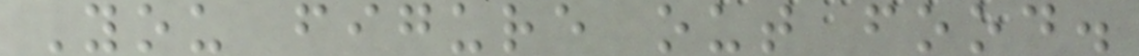You figure out food.
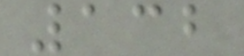132
